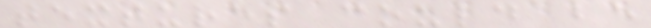textures could be
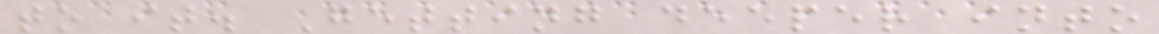to it. Getting deeper into
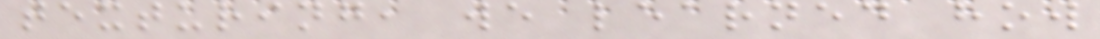texturing, we learned how
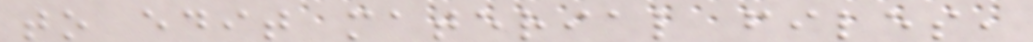to edit material files,
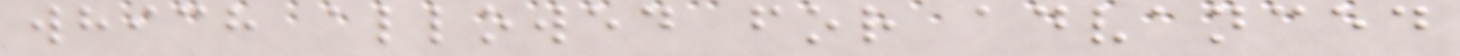which allowed for advanced
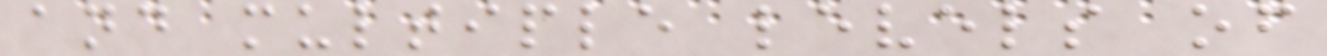and multiple levels of
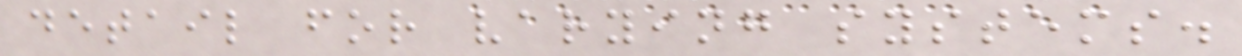detail for varying systems.
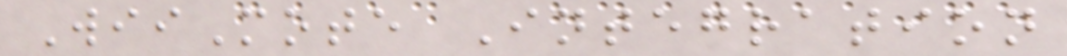WiiMote Integration
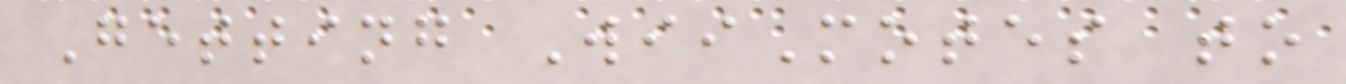Getting WiiMotes to
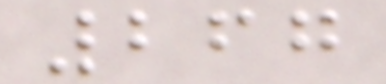267
